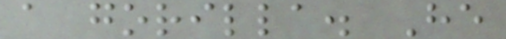a gorilla. He
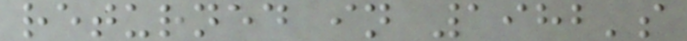returned in 1982's
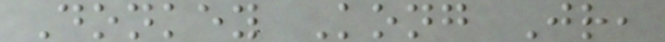Donkey Kong Jr,
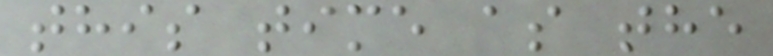this time as the
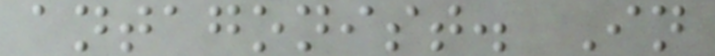antagonist. In
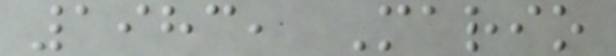1983, Mario
